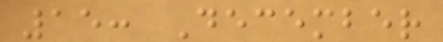15: December
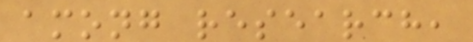among research,
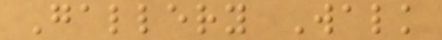Gallery Walk
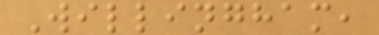Willingham,
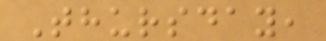Thursday,
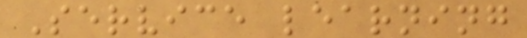Service learning
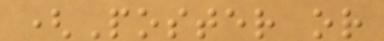(Poster or
